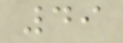49
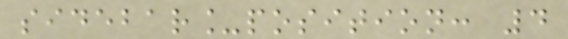sidebar_position: 4
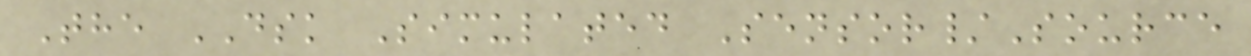The DSK Simulated Sensor/Source
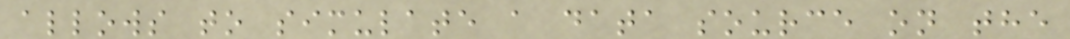allows to simulate a data source on the
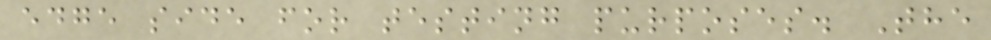edge side for testing purposes. The
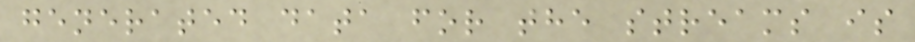generated data for the streams is
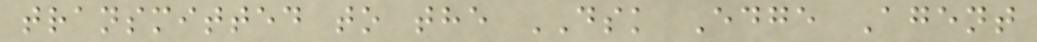transmitted to the DSK Edge Agent
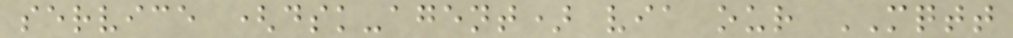service (dsk-agent) via our MQTT
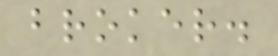broker.
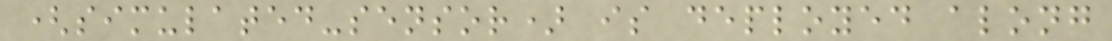(simulated-sensor) is deployed along
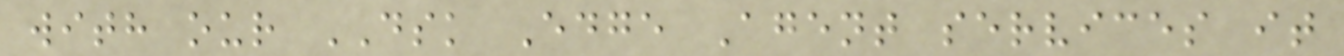with our DSK Edge Agent services it
